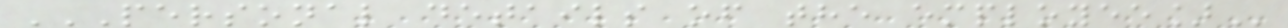PERSONAL DETAILS OF THE EMPLOYEE]
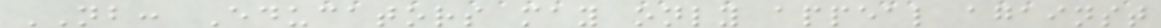NB: Educators may only appeal against
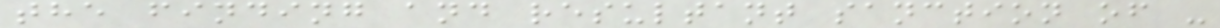the finding and resultant sanction of -
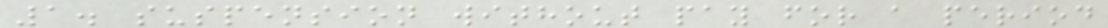1. suspension without pay for a period
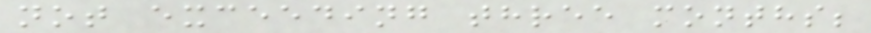not exceeding three months;
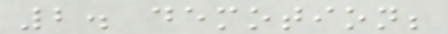2. demotion;
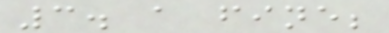3. a fine;
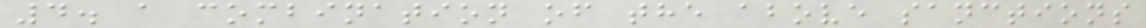4. a combination of the above sanctions
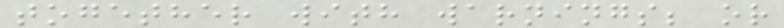together with warnings; or
